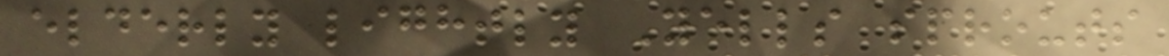elderly lightly Yells sprouts
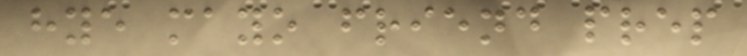hye mayo friend prep
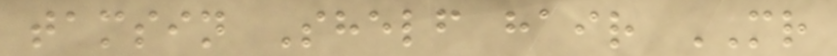tamsin Shelf hair MR
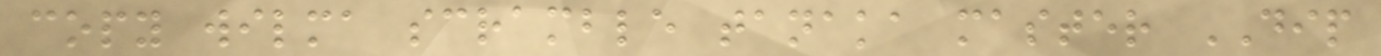copy wilma scramble tanaka master DIP
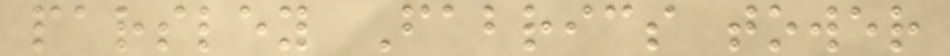parsley Fabrics tower
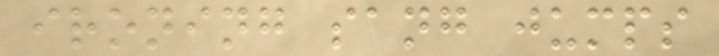ironing sang jumps
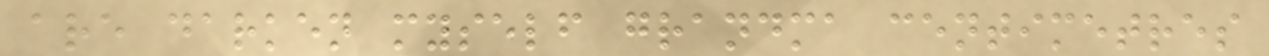are darken myself grandma centimetres
